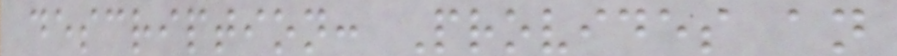description: Provides an
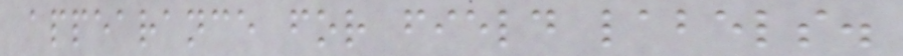appearance for field labels.
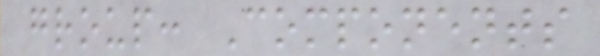group: Components
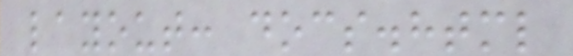layout: docs.html
